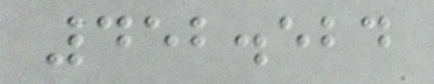452.524
